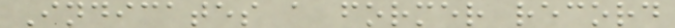Indicates a former record
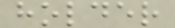holder
